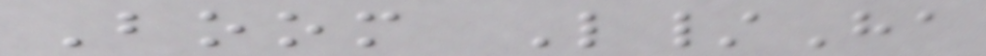Boom L/Ha
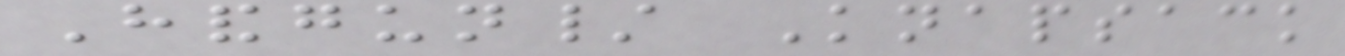Handgun/ Knapsack
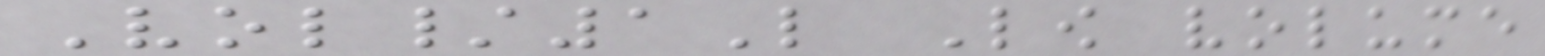Vol/1L Low volume
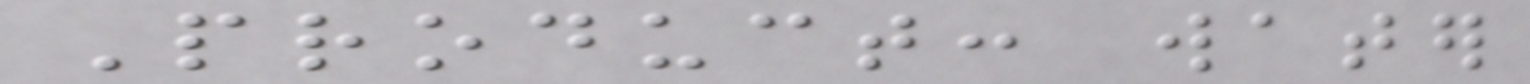Product: water
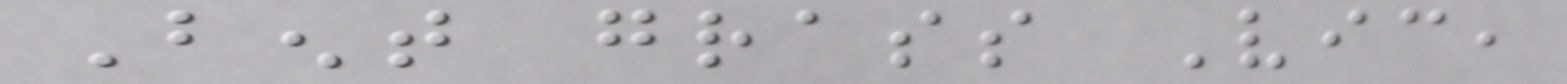Bent grass Vic,
